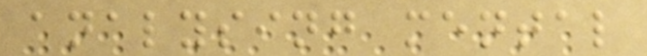analysing mental
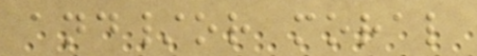and/or moral
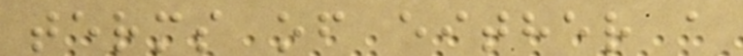terms of either a
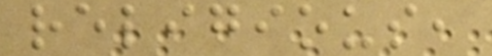religious,
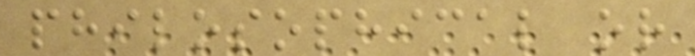philosophical or
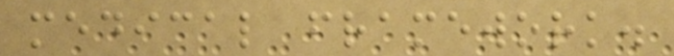medical framework.
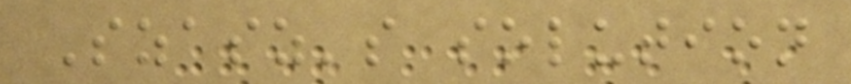Szasz's solution
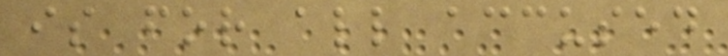is for all accused
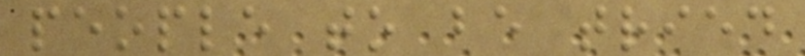people to be tried
